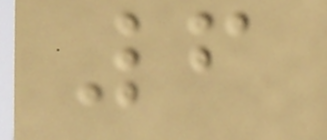6
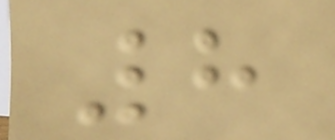8
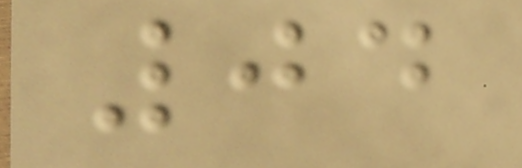04
